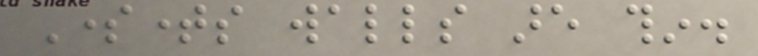Sometimes walls are thin.
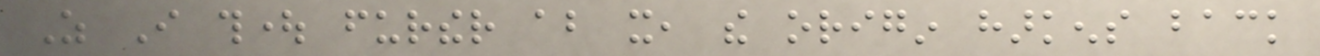As I thought further about it, the origin harkens back
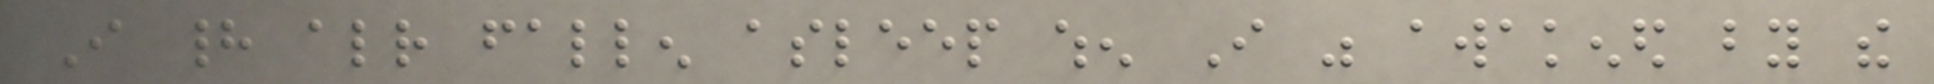I had already fallen asleep when I was awakened by the
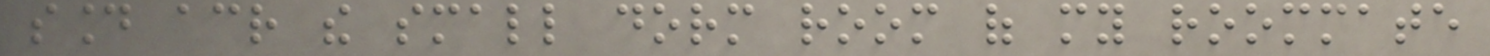sound across the small dorm room of my roommate
